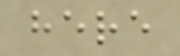here
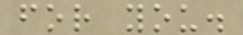for you.
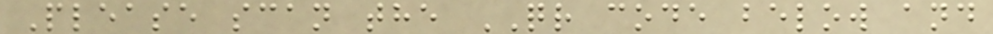Please scan the QR code below and
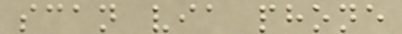scan via phone
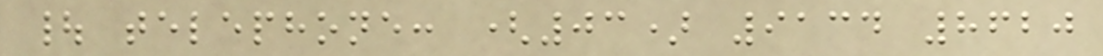| telephone: (03) 9134 8620
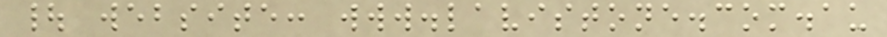| website: www.lavistone.com.au
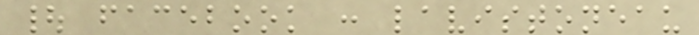| facebook : lavistoneau
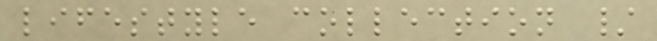lifestyle collection /
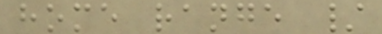home range /
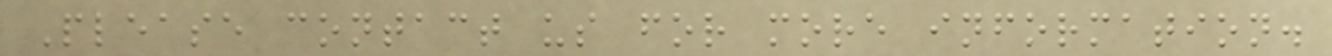Please contact us for more information.
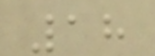18
